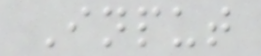Input
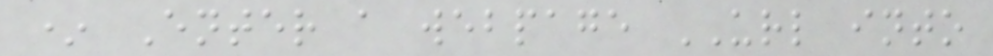* Enter a webpage URL into
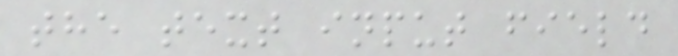the text input field
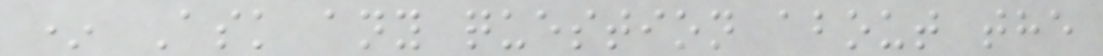* Ask any question about the
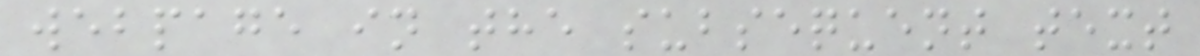webpage in the subsequent text
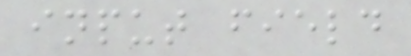input field
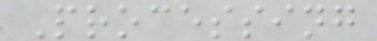Processing
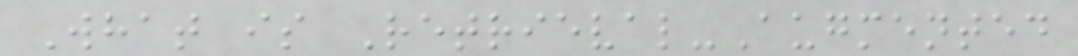What is Retrieval-Augmented
